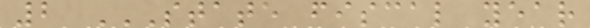2 STATE FISCAL YEAR
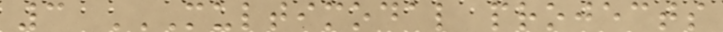3 MULTIMODAL PROJECTS
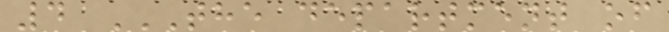4 THE DEPARTMENT OF
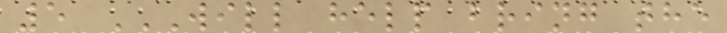5 WILL HELP BRING THE
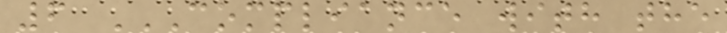6 COMPLIANCE WITH THE
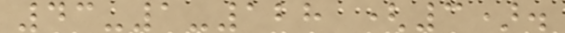43-1-128 (3).
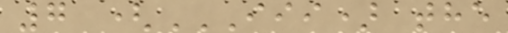7 (III) THE
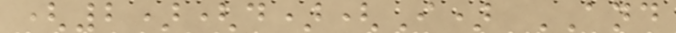(2)(d)(I) AND
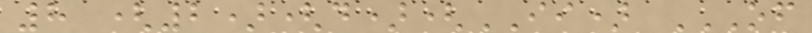8 (2)(d)(II) OF
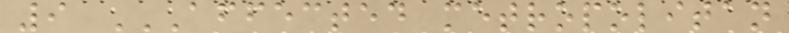9 AFFECTED METROPOLITAN
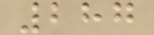287
